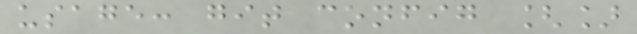usage: git config []
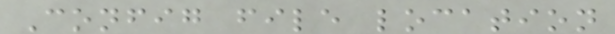Config file location
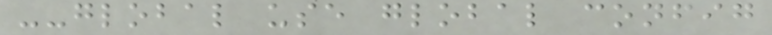--global use global config
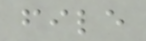file
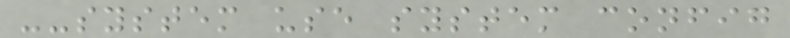--system use system config
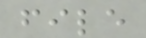file
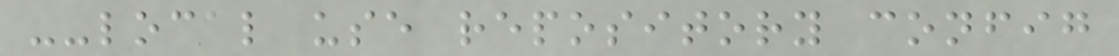--local use repository config
